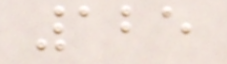125
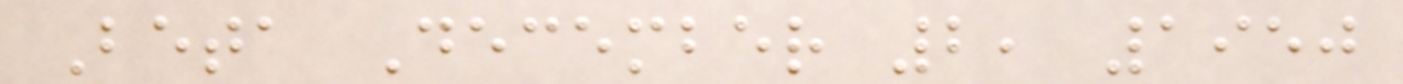Beta December 2, 1950
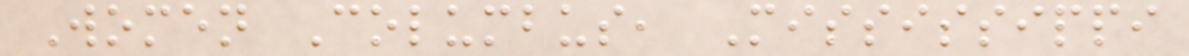Women Columbus, Mississippi
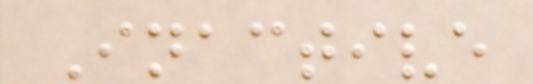Inactive
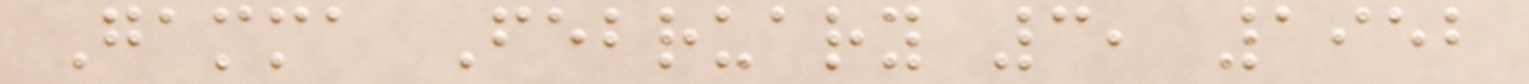Gamma February 3, 1952
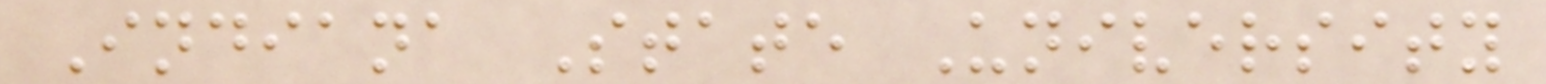Indiana State University
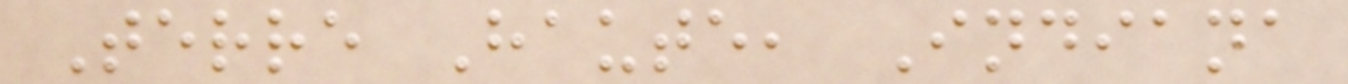Terre Haute, Indiana
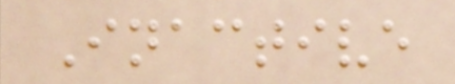Inactive
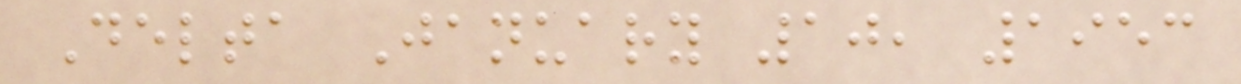Delta January 10, 1953
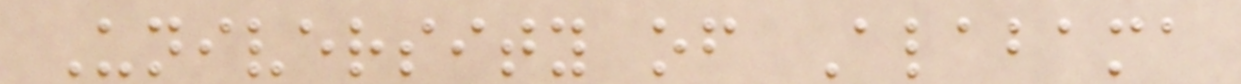University of Alabama
